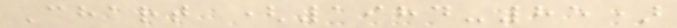Chart (1984-85)
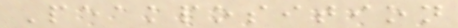Peakposition
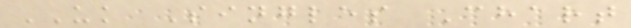UK Singles Chart
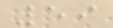59
